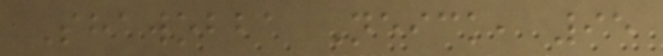Shawobba Neick, 95
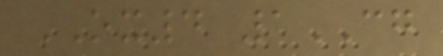OX4 1CG
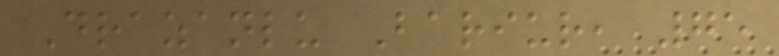Drazanlu Bariur, 75
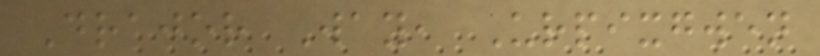Drajor Way, Urpixgwen
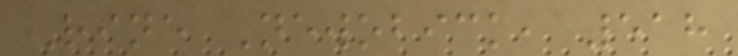Rine Newobick, 518
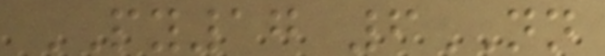PY17 6NN
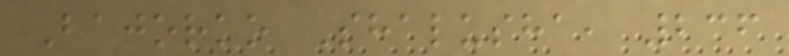Bajorko Shalusha, 236
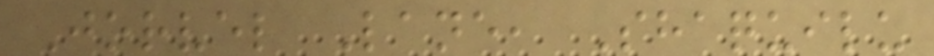Jorvel Lane, Shaquilu
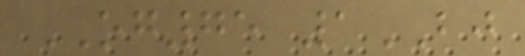OG75 1BJ
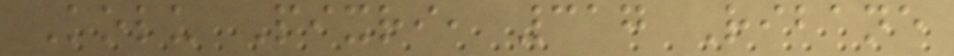Kolu Pixri, 317 Ribane
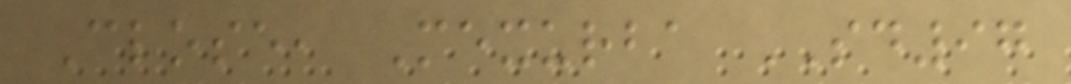Close, Mexurba SD97
